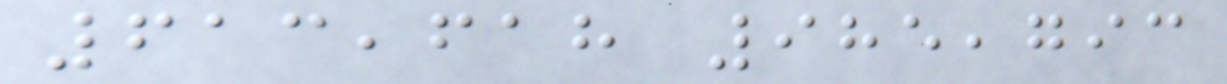613,618 985,793
